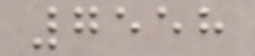7558
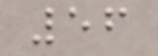56
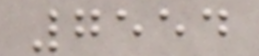7554
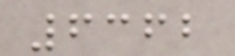6362
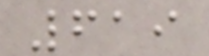619
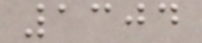1304
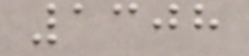1308
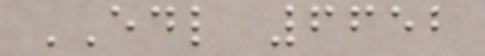EDL 6652
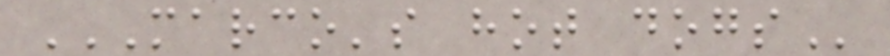MARCO'S HOT DOGS
